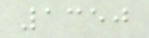1350
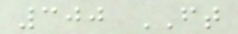300 FT
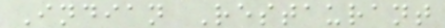Indian Restaurant
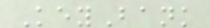KeyBank
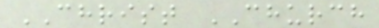CHRIST CHURCH
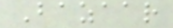Bazaar
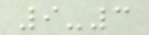9-3
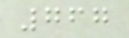767
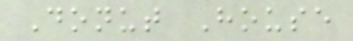Donut House
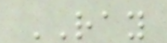RAY
